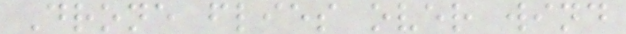Drone flies over wind
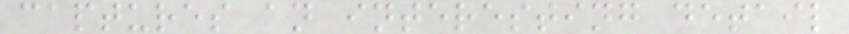captures an interesting detail
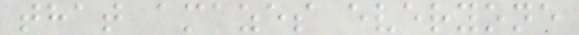that amazes everyone
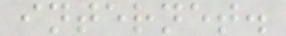internet.
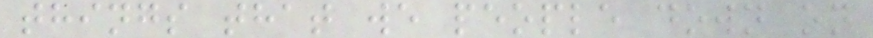things that we people down on
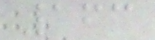163
